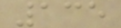135
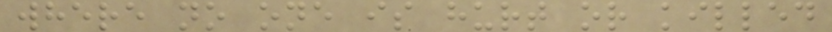where no one is hurt or killed
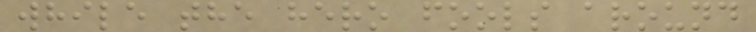while the hero fools around
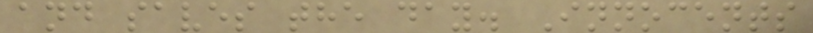and saves the day. Innocents
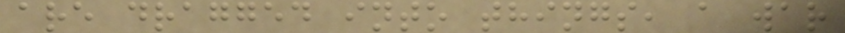are dragged into things, a war
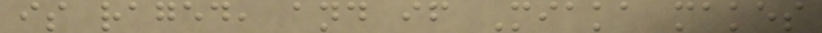is raged, and if Miaka makes
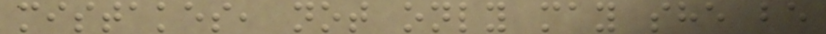mistakes, not only may she be
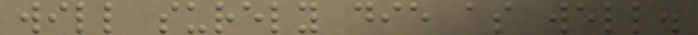will surely die as well.
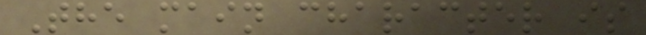The main character is
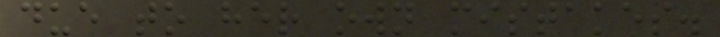due to her own mistakes.
